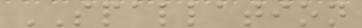SPALLATION
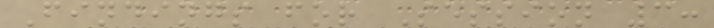Findings for Session 3:
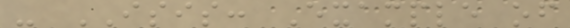- ISIS: Example of
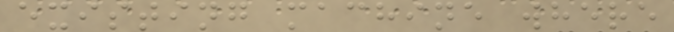existing machine where
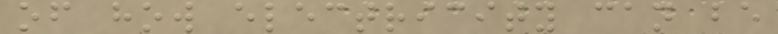of how electricity can be
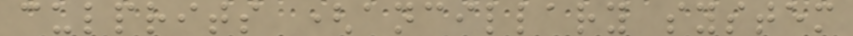culprits (ancillary system
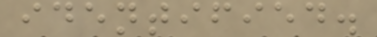identified.
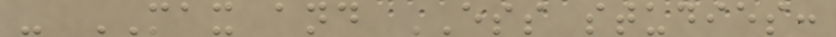- MAX and ESS studies:
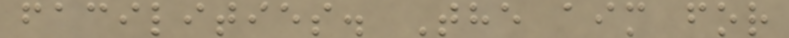facilities. The aim for
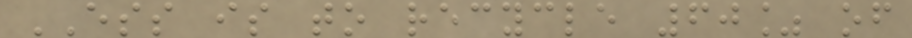ESS is to recycle 60% of
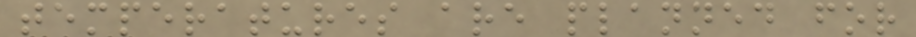temperatures are planned for
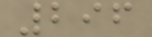296
